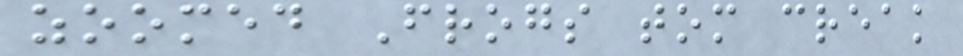zoomed Frogs tom creak
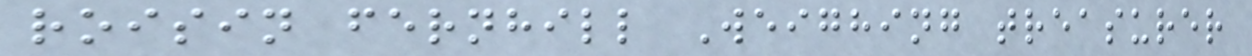roisin fernhill Weighing treasurer
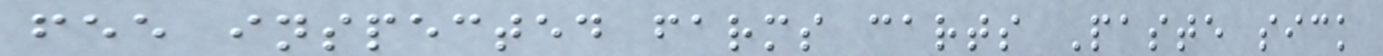fee inspected farms carts Paste sick
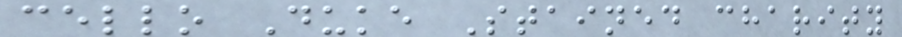cello Duke Stained charity
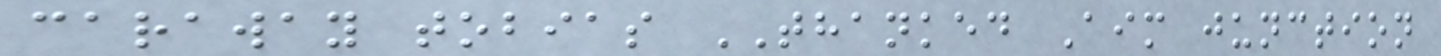caraway tobias THANKED Aim junction
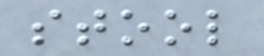stool
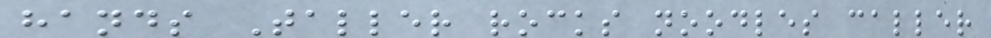hands Taller rocks noodles caller
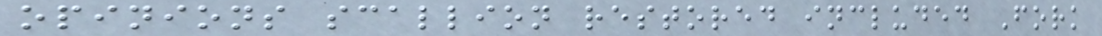opinions scallion restored included Fork
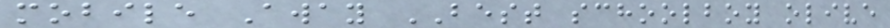mobile Away BEST schoolboy olive
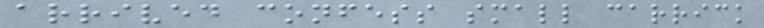arrived confess small carrick
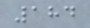184
